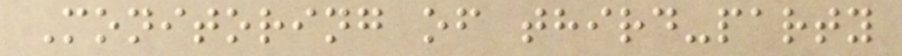Monitoring of third-party
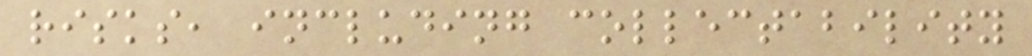risks, including collectability
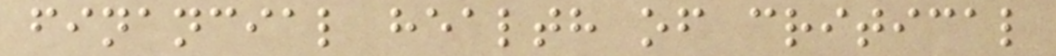financial health of critical
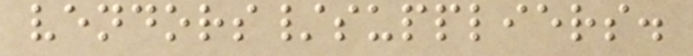vendors/suppliers.
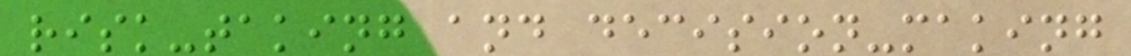risk-taking and decision-making
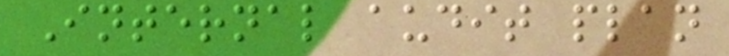Internal audit plan
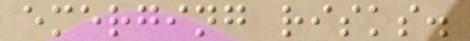emerging risks.
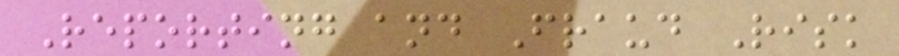Reporting and Fraud Risk
